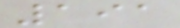191
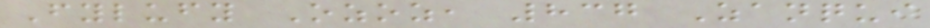Fylufy Ozoz, 837 Zanqui
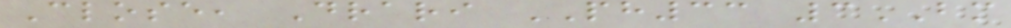Close, Drari PH33 3BM
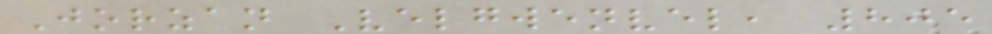Jorzan Velgwenvel, 805
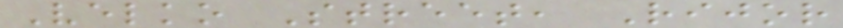Velko Street, Rijor
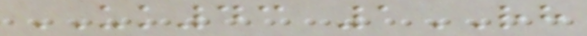UK43 1RH
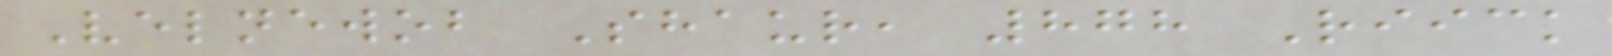Velnewob Shaur, 878 Riick
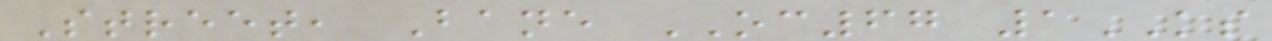Street, Bane OC67 1KS
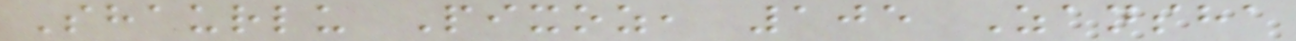Shaurlu Pixoz, 105 Zansha
